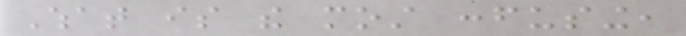What is the most confusing,
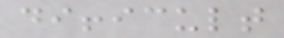difficult
